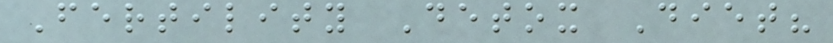Fertility Detox Diet?
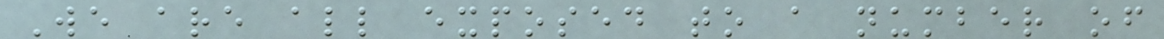We are all exposed to a number of
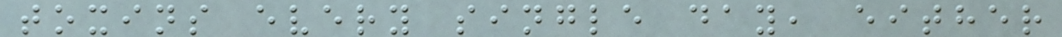toxins every single day, either
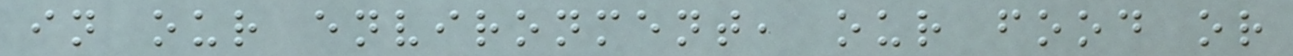in our environment, our food or
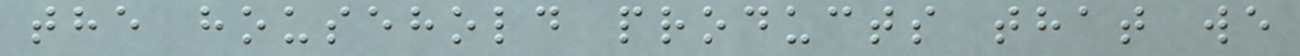the household products that we
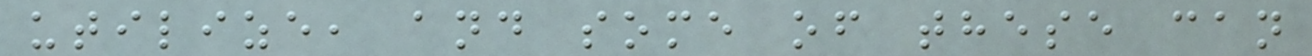utilize, and some of these can
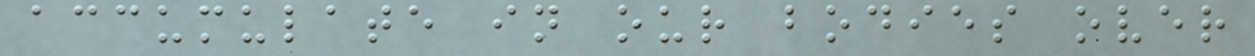accumulate in our bodies over
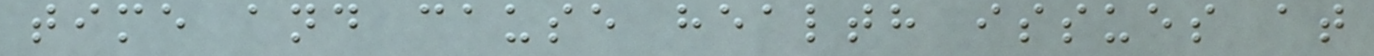time and cause health issues at
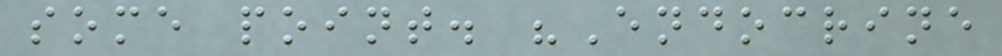some point. "Endocrine
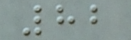82
